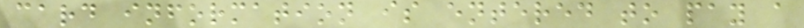card information is entered to pay a
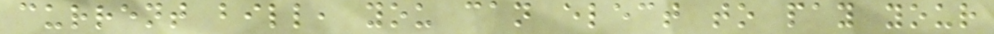current bill, you can elect to pay your
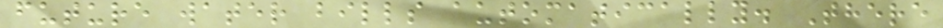future water bills automatically. There
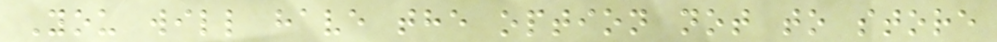You will have the option not to store
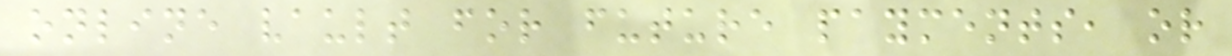online vault for future payments, or
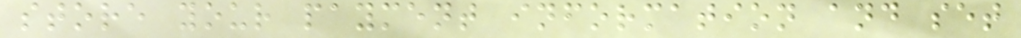store your payment information and set
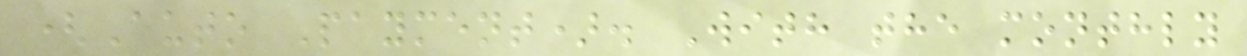(Auto Payment). With the monthly
